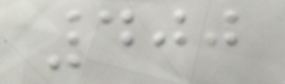400
